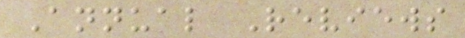Annual Reviews
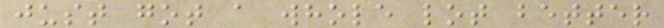just got a whole lot better
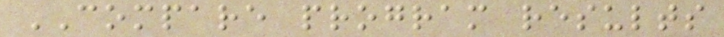COMPARE program results
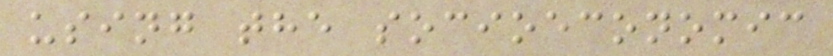using the socioeconomic
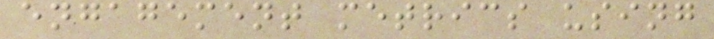engagement metrics using
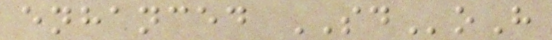enhanced SDoH
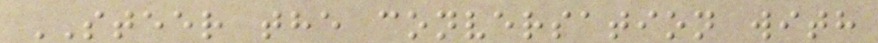STEER the conversation with
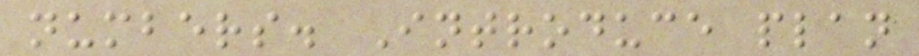numbers. Introduce plan
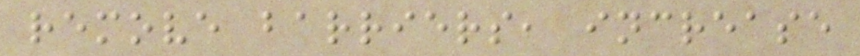remove barriers, increase
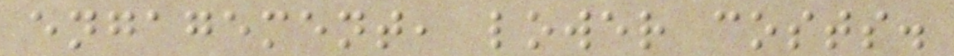engagement, lower costs.
